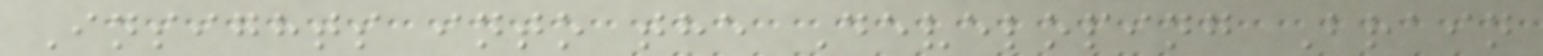Insights into the Developing Brain
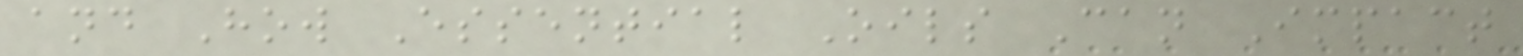and How Essential Oils Can Impact
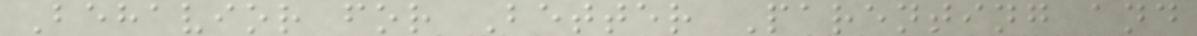Behavior for Better Parenting and
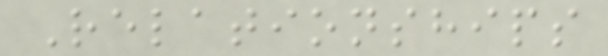Relationships
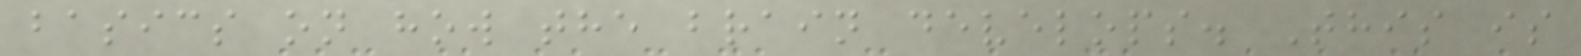basics on how the brain develops. This is
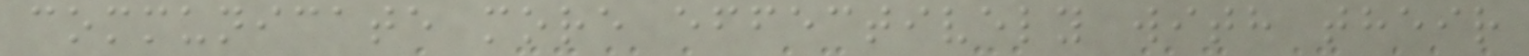communicate more effectively with their
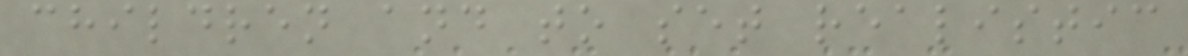children and to set realistic
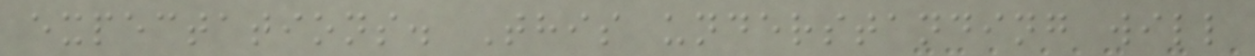expectations. This understanding will
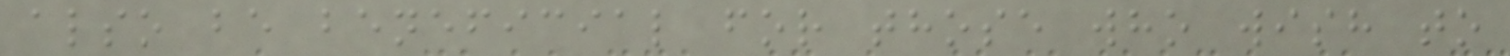also be beneficial for those who wish to
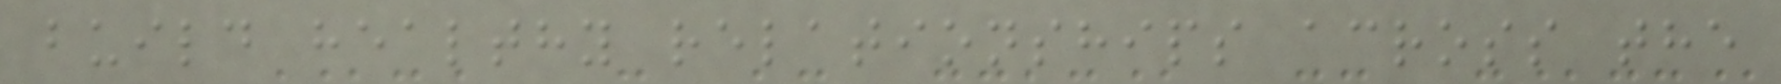build healthy relationships across the
